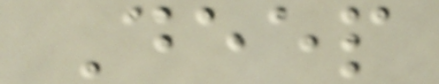Deep
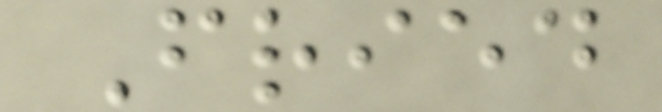Fried
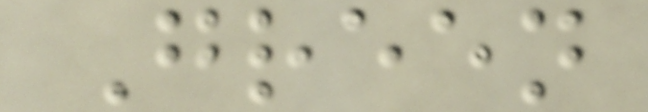Green
